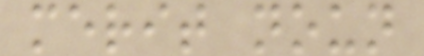merit noun
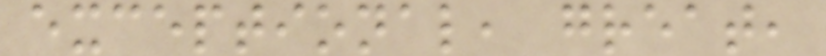exceptional, great,
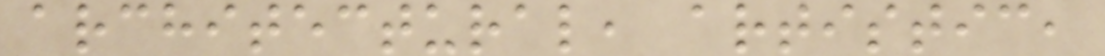architectural, artistic,
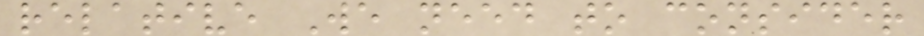relative We need to consider
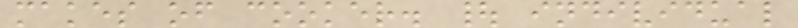makes of cooker. | individual
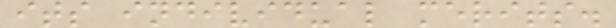its individual merits.
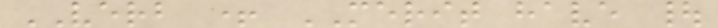VERB + MERIT have |
